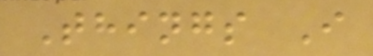Things I
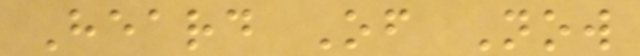Heard Of Now
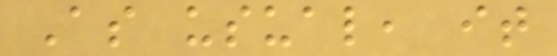As usual, it
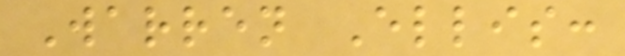Warren Ellis:
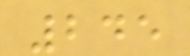245
